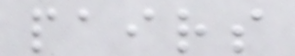pairs
